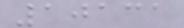10131
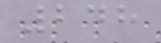248
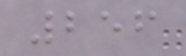256
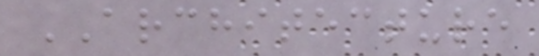ARCHITECTURE
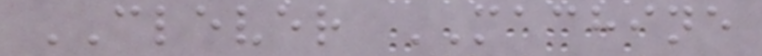CLEVER MACHINE
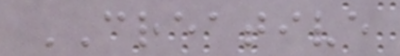CREATIVE
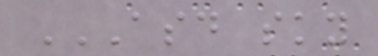ASD SKY
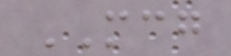MCG
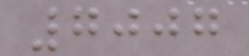7007
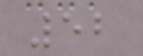52
